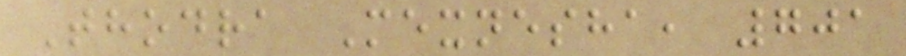Thodra Mexnesha, 701
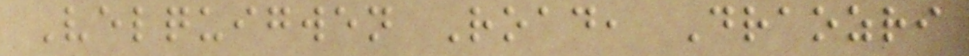Velquigwen Road, Draozri
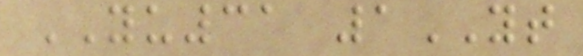YU31 1YT
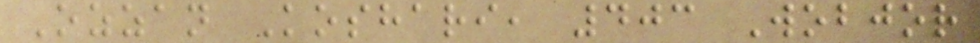Ozzan Koshari, 403 Wobjor
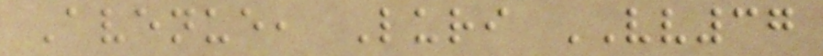Avenue, Luri VV37
